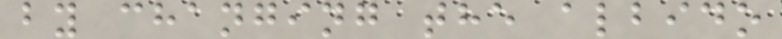by changing the albido
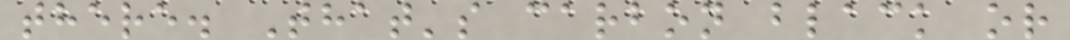there. That's carbon black or
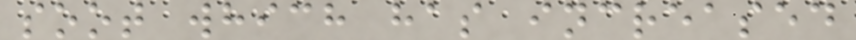soot which has increased
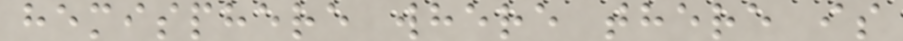hemisphere where there is
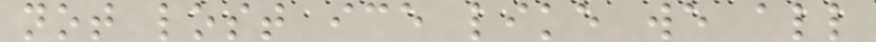not lost ice like we all
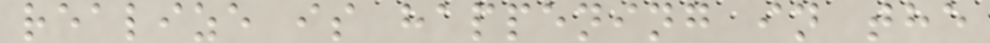realize is happening in the
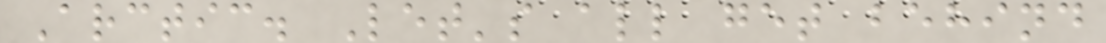Arctic. Let's all get behind
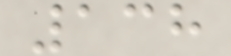138
